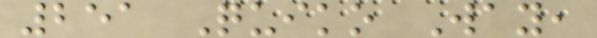251 Quiko Way,
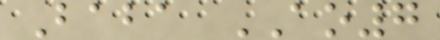Baba AO7
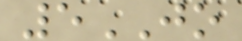5JO
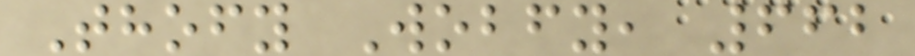Thofy Wobfy, 662
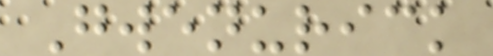Gwenurick
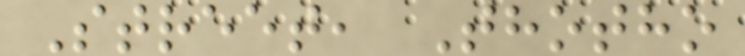Street, Thotho
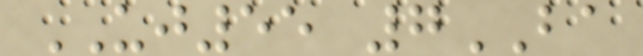UJ55 7BA
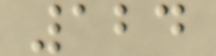124
